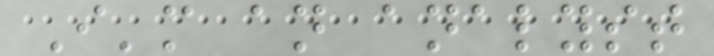I'm an analyst
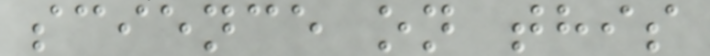science on this
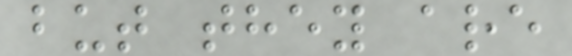but they are
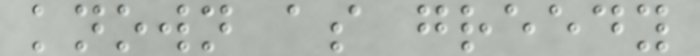known as greedy
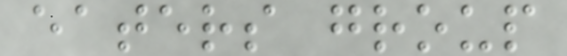eaters group
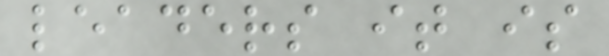leaders it is
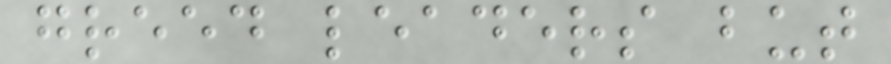greed leaders but
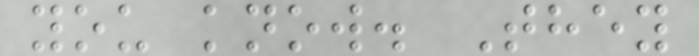you know. They
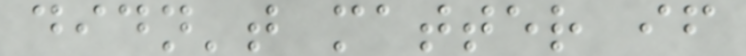didn't matter if
